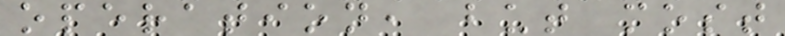operation, but most
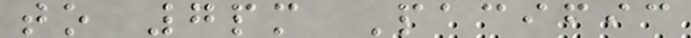to 7pm Pacific
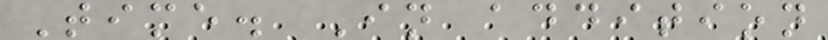Time. In addition
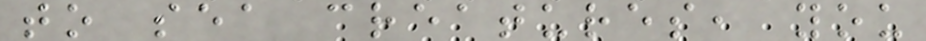to sea creatures, you
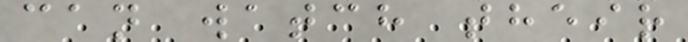can watch their
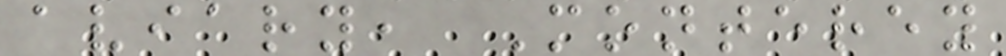aviary, Monterey
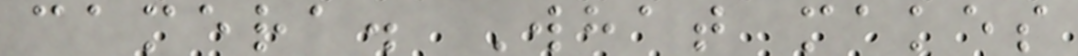camera. What makes
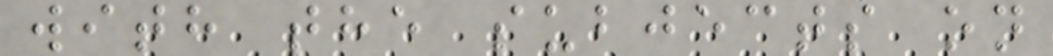with the subjects on
